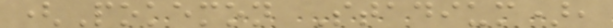(Pokemon Stadium),
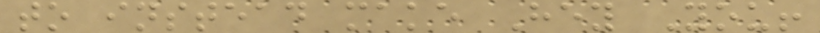to instead make Hey You!
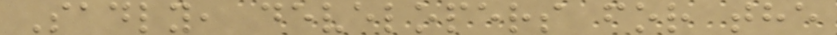Sadly, developers for the
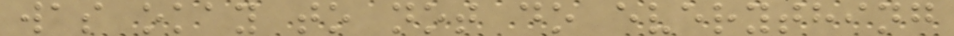was okay to not do everything
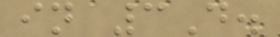in 3D.
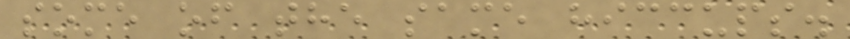some of the same hiccups.
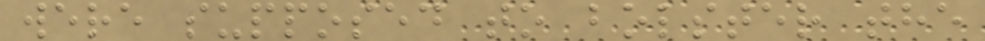were supposed to bolster the
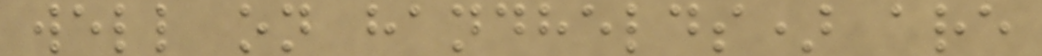well on handhelds) are
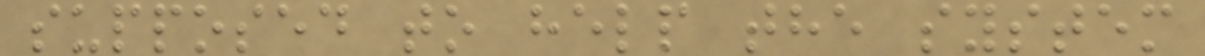supposed to help the system
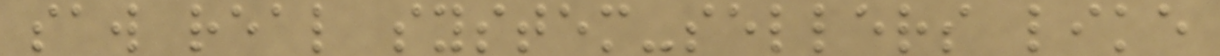saw real system-sellers like
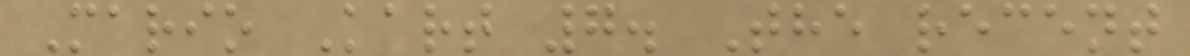Mario Kart 7. The recent
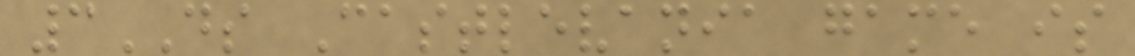3DS Castlevania game is
